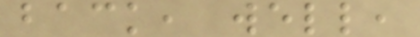back, well,
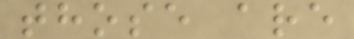those are
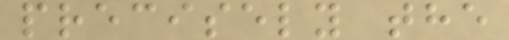precisely the
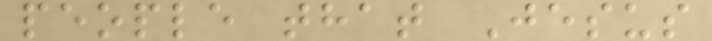people that Jesus
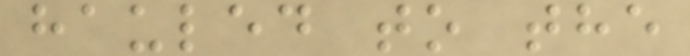hauled to the
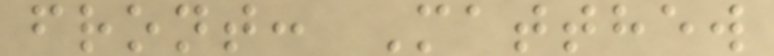front: Matthew
